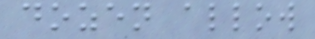dozen allow
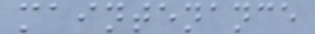maintenance
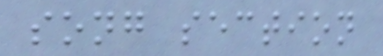song section
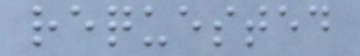requested
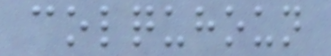colquhoun
